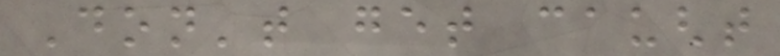Don't get caught
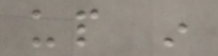up in
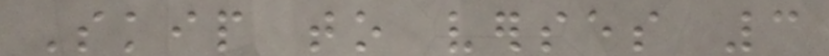Skip to verses 3
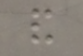and
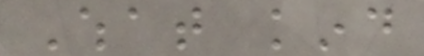What kind
